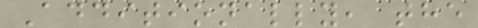Additionally, the
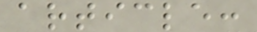article:
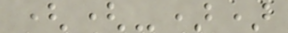((-))
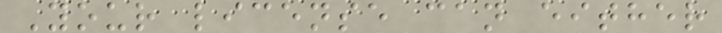Your license can either
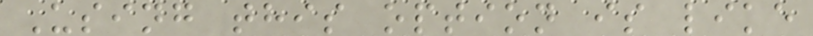Using this option is like
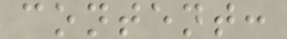content:
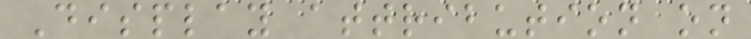Display attribution on
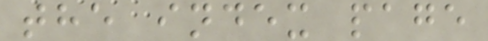the index page
